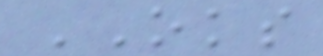OKS
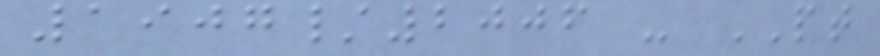1907/2006 - PT
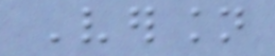Version
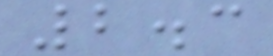2.3
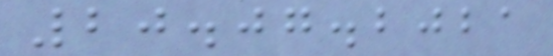20.07.2021
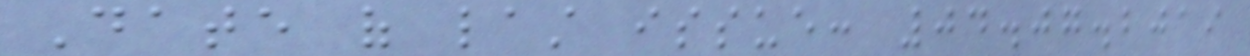Date of last issue: 04.07.2019
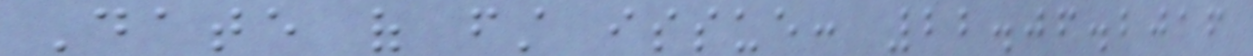Date of first issue: 22.06.2016
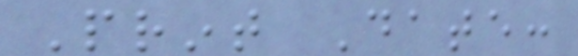Print Date:
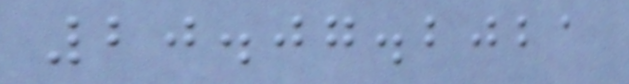20.07.2021
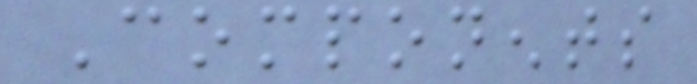Components
